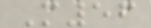M56
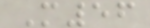M56
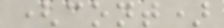(cont)
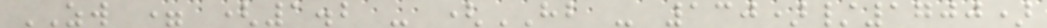ZW = (1.2 - (HB - 130)/1700)
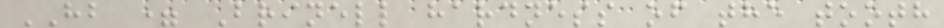HB = Brinell hardness of the tooth
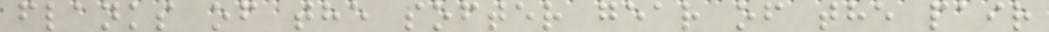flanks of the softer gear of the pair
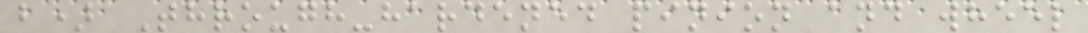b) Through-hardened pinion and wheel
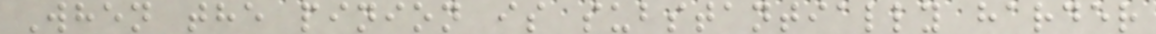When the pinion is substantially harder
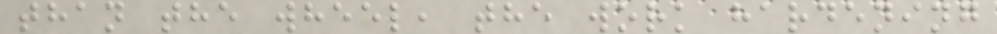than the wheel, the work hardening
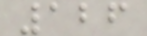126
